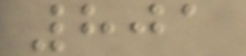801
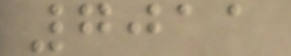7011
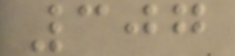307
